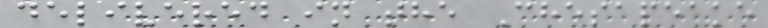delivered in the Chesapeake
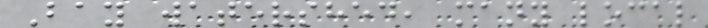Bay watershed, many local
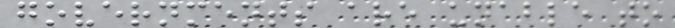governments are unable to
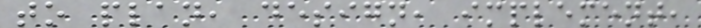to plan, design, implement,
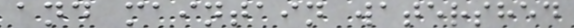and maintain watershed
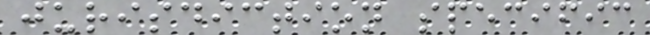jurisdiction specific
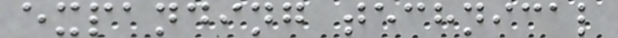expanding technical
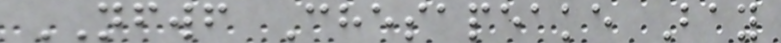NFWF Chesapeake Bay
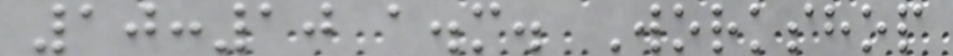10:10 a.m. Workshop
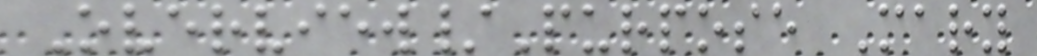Overview/Purpose Mary
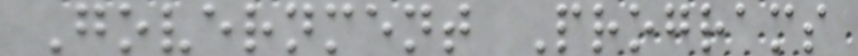Government Programs
